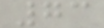73
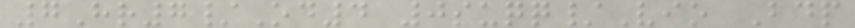7Hr7/Od4 0suqq/Vio Bdp
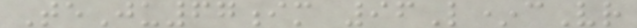TeJu67im 96L*cVr
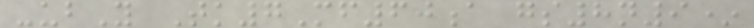-ubY Tk7Mf60a gs8n9*
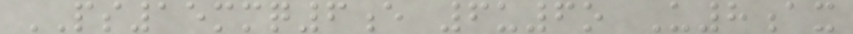PS15mmq6e 6u6o U8ax
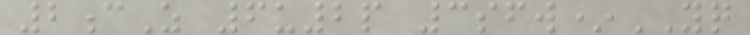2cZ 6u2p 3sfw*YQ
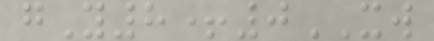gY8+0XW
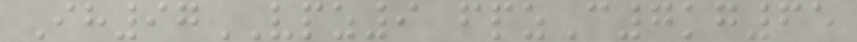Ih97VPZ9 fpzC7kg65
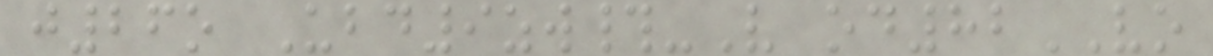j26o Ubd9zw#-V od82VO
